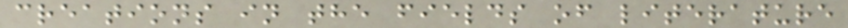creations in the fields of literature
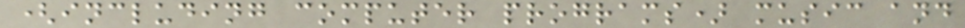(including computer programs) music and
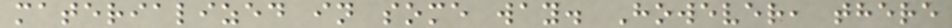materialized in some way. However, there
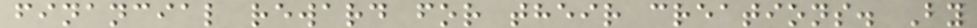financial reward for their creations. By
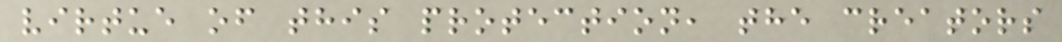virtue of this protection, the creators
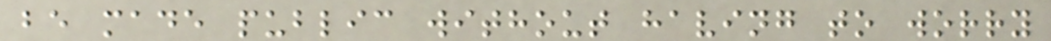be made public without having to worry
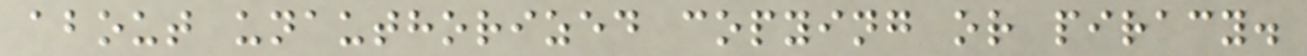about unauthorized copying or piracy.
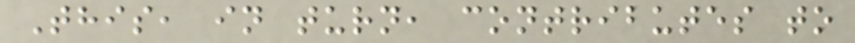This, in turn, contributes to
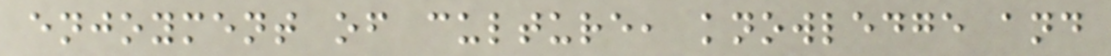enjoyment of culture, knowledge and
